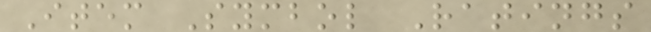Item Symbol Ratings
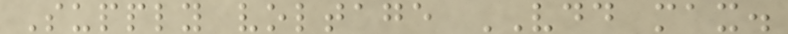Supply voltage VDD max.
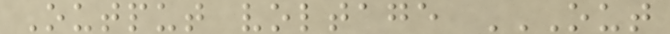Output voltage OUT
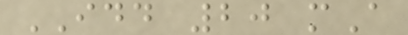IDD 20 mA
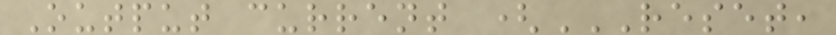Output current (RESET,
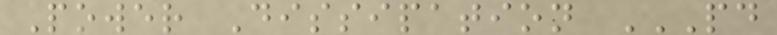Power Dissipation PD
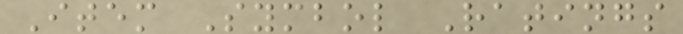Item Symbol Ratings
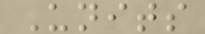Units
